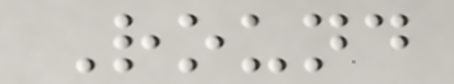Round
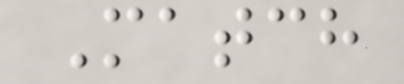Match
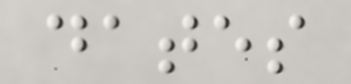dates
